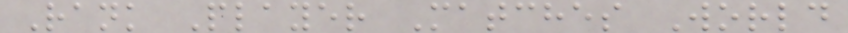Rank Player Matches World
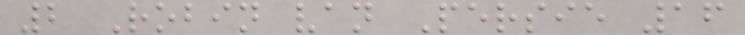2 Robin van Persie 16
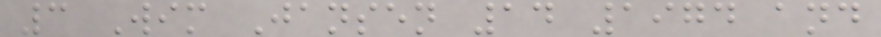3 Wim Jansen 14 1974 and
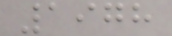1978
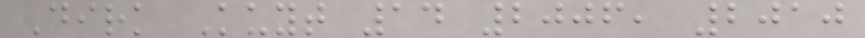Dirk Kuyt 14 2006, 2010
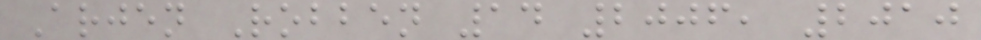Arjen Robben 14 2006, 2010
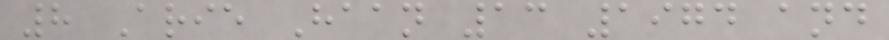8 Arie Haan 13 1974 and
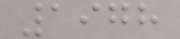1978
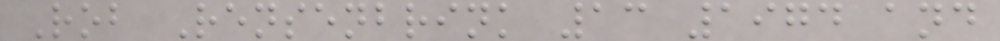Rob Rensenbrink 13 1974 and
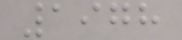1978
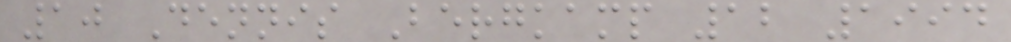10 Dennis Bergkamp 12 1994
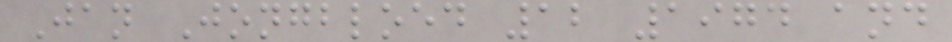Jan Jongbloed 12 1974 and
